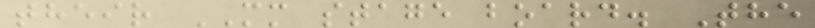their MM stage board. The
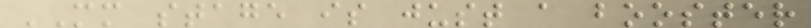MM stage is just a booster
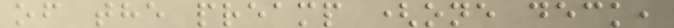of the preamp (one deck,
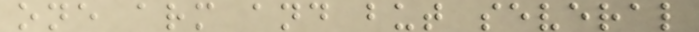one arm and but several
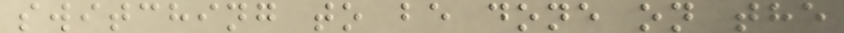switching to be done on the
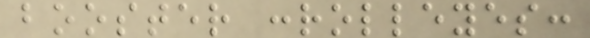booster :rolleyes:
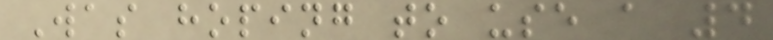Was hoping to use a 4
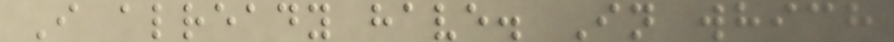I already have. In which
